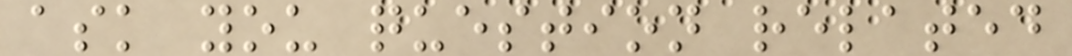ask you question related
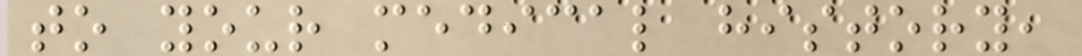to your medical history,
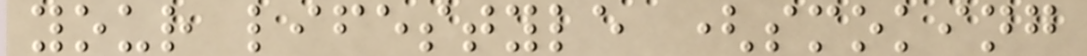your lifestyle (smoking
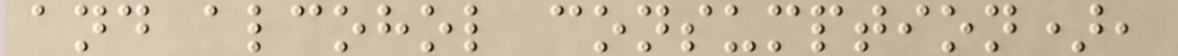and alcohol consumption),
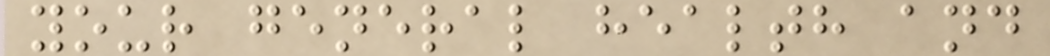your general health and
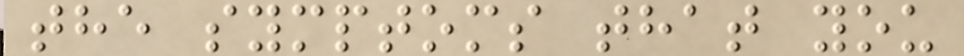the symptoms that you
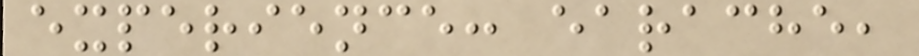experience: earache,
